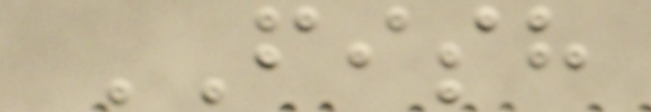FISH
